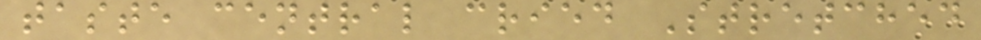taste central cried Stretched
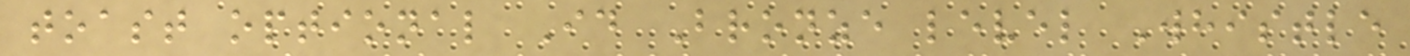toast optional Id Bronze level Whistle
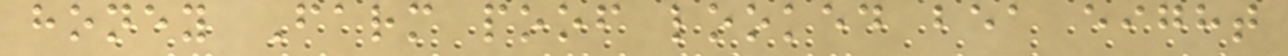honey Farm poof looked bea eight
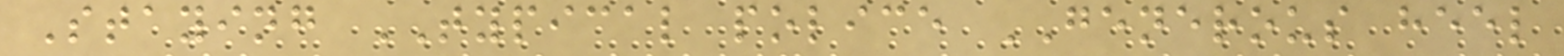Staying TYPICAL police GENEROUS heel
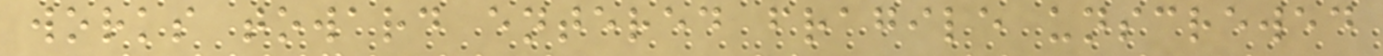works toward entered fragile unscrewed
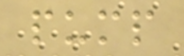pump
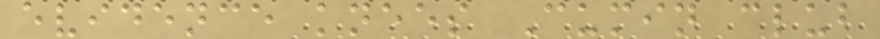evidence knees Cumin club
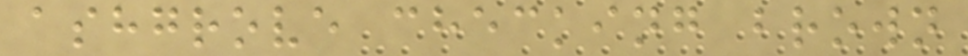ashgrove checking brown
